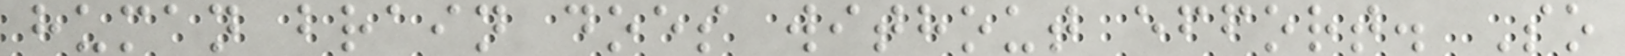human brain does without effort. So
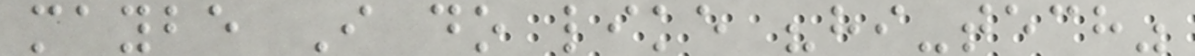maybe I do like "hi-tech"
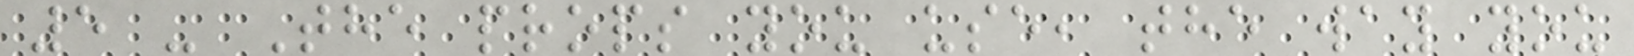5 - The props you use, the way you
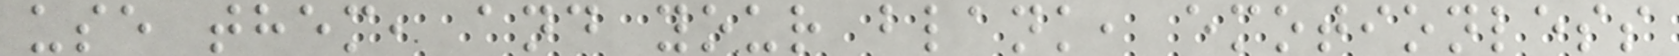use them, and your blank, emotionless
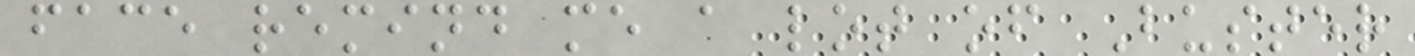face remind me a lot of Buster
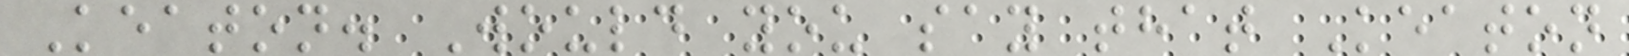Keaton. Would you say that Keaton
